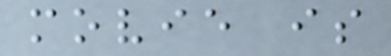movie is
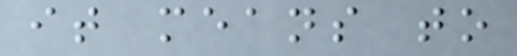it means to
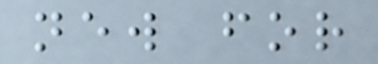new for
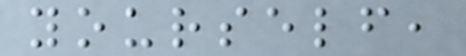yourself,
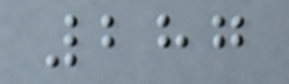287
